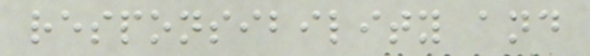responsibility and
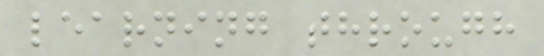learning through
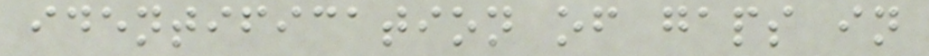identification of gaps in
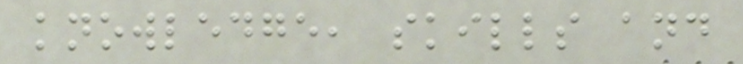knowledge, skills and
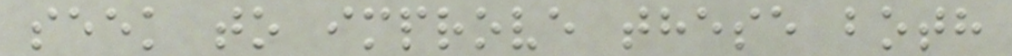seek to improve these both
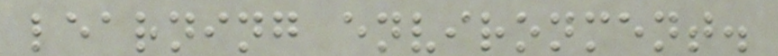learning environment.
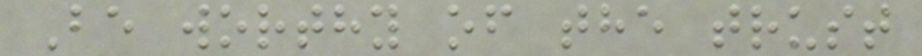Be worthy of the trust
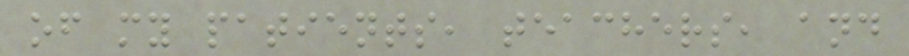of my patients, teachers, and
